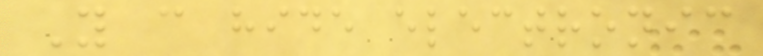You can hide electronic
